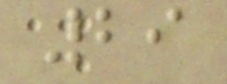29
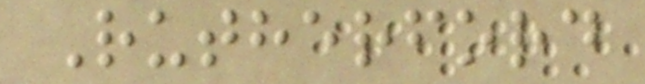Rutherford
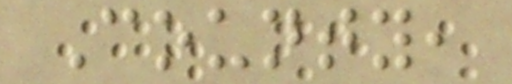County,
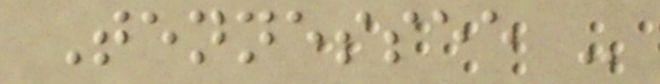Tennessee -
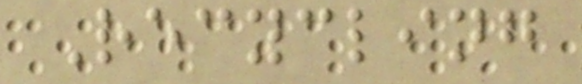Recycling
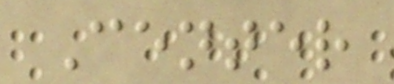Center
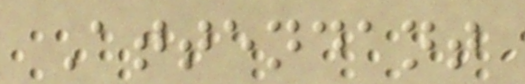Attendant
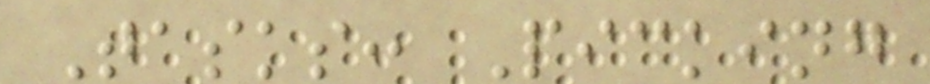Tasks: Picking
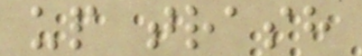up trash
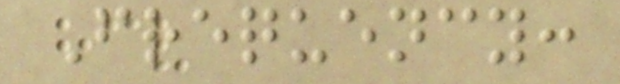Frequency:
